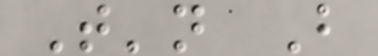T'n B
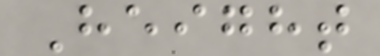Height
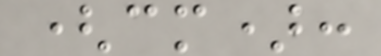(cm):
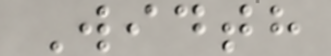Width
